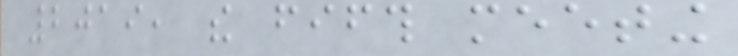2019, the fifth meeting
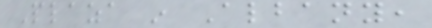Plaza in Albany,
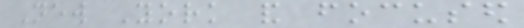New York and focused
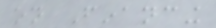on Financing
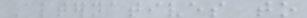Alternatives to
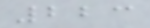223
